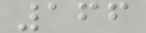166
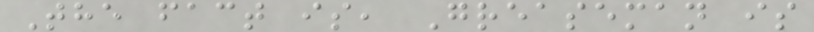The fact is, Greaseman is
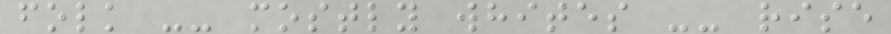folk -- mostly whites -- rise
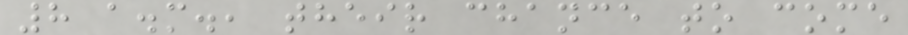8 a.m., their chance to come
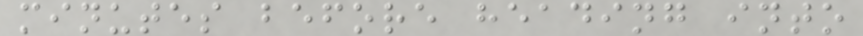minutes before heading into
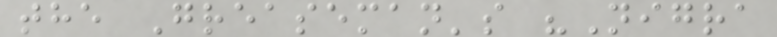the Greaseman's "Nigra
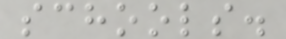schools.
